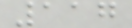117
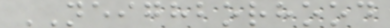NEIGHBORHOOD
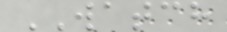WATCH
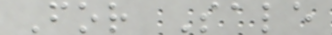For Sale
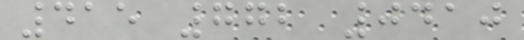415 772 0410
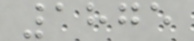1875
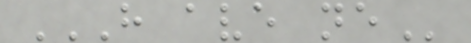H AVE NE
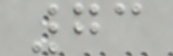73
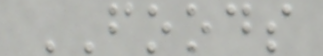FOODS
